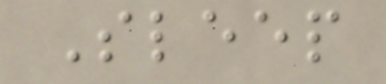Sleep
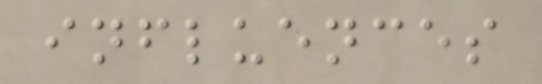influences
